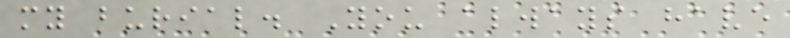my burial. You always have
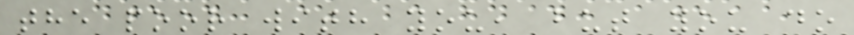the poor with you, but you do
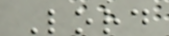Lord
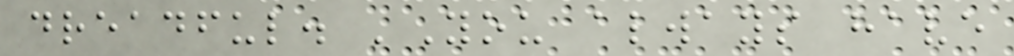dreadful. 'You always have
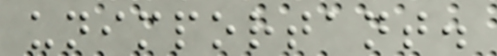unimportant.
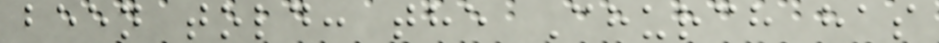been told: the Church has
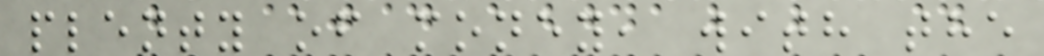plenty of money, with the
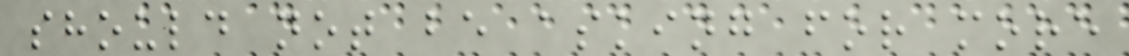should not be asking for more
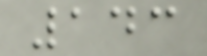143
